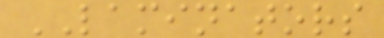LAMINATORS
